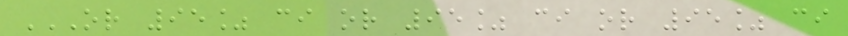OR 95% CI OR 95% CI OR 95% CI
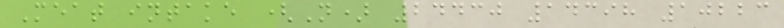Meat intake (N) 24430 14398 10223
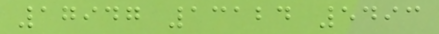17947 13124 5493
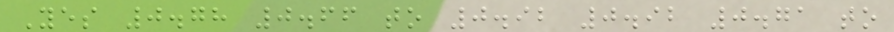Yes 0.78 0.66 to 0.92 0.92 0.71 to
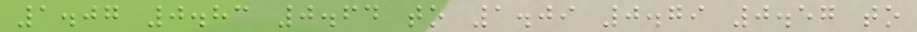1.07 0.83 0.64 to 1.09 0.79 0.57 to
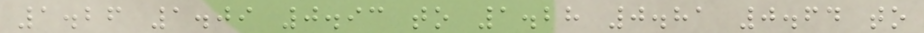1.26 1.09 0.93 to 1.28 0.81 0.64 to
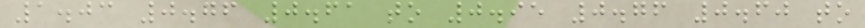1.03 0.76 0.61 to 0.95 0.76 0.60 to
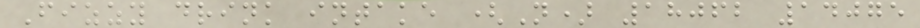Fizzy drink intake (N) 18062 14075
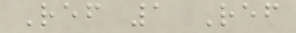Ref 1 Ref
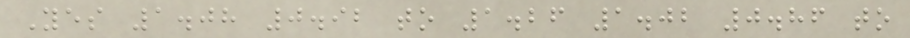Yes 1.08 0.92 to 1.26 1.02 0.86 to
